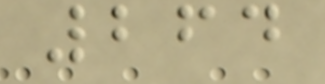264
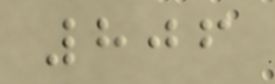806
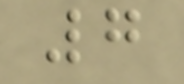7
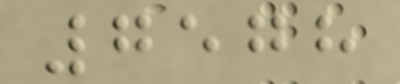7578
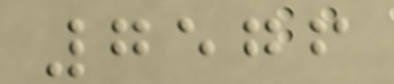7576
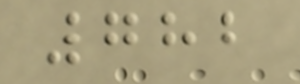782
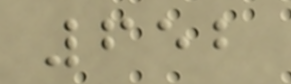652
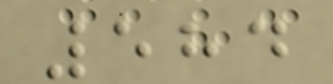584
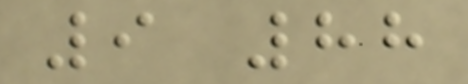9 88
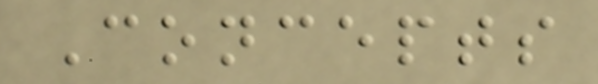Concepts
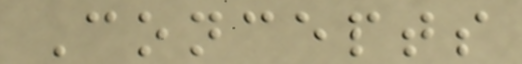Concepts
